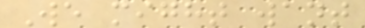We might want
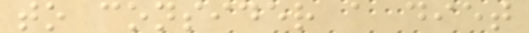to consider a diet
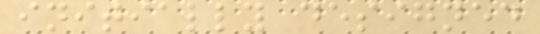initially designed
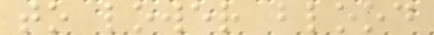to lower blood
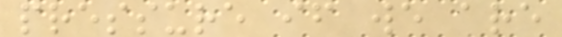pressure if we are
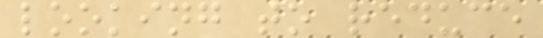looking to reduce
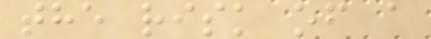the risk of a
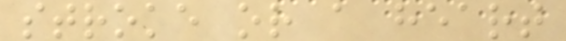stroke or a heart
